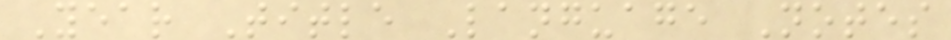Year Title Language Notes
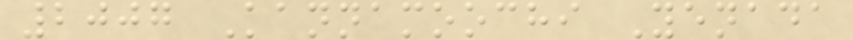2007 Kannamoochi Yenada
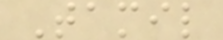Tamil
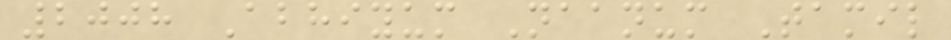2008 Abhiyum Naanum Tamil
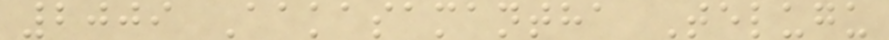2009 Aakasamantha Telugu
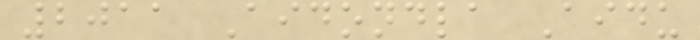2011 Aidondla Aidu
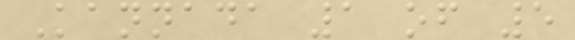Kannada 1 of 5
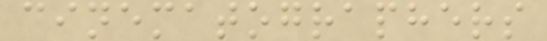cinematographers
